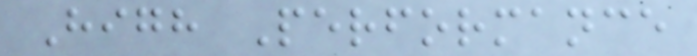High Performance
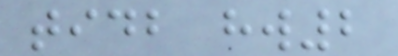tidb hw2
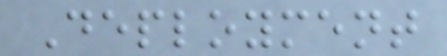Deployment
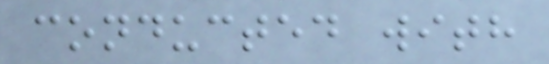conducted with
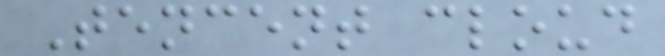Tencent cloud
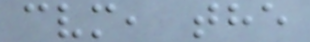cvm, the
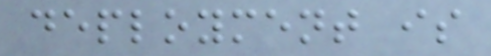deployment is
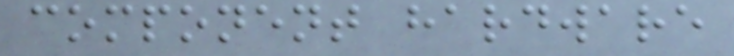component hardware
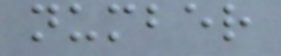number
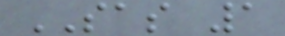SAS 1
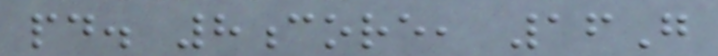pd. 8core, 16G
